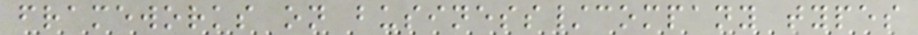frameworks on business/company types
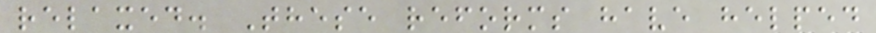relaxed. These reforms have helped
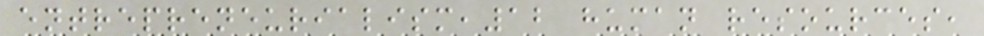entrepreneurialism,12 human resources,
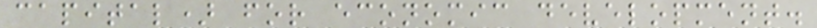capital) for economic development.
